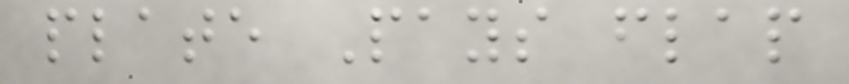plate Pays flap
